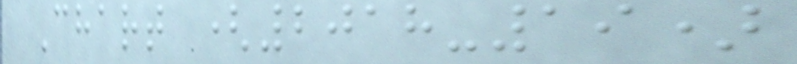Chart (2018-19)
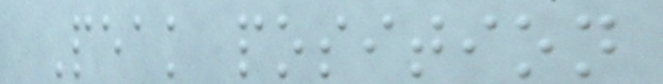Peak position
